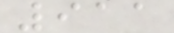911
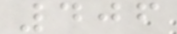406
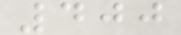400
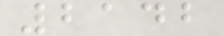2142
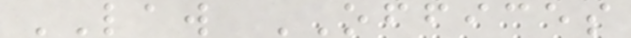LAW OFFICES
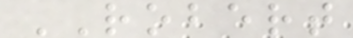ROBERT
